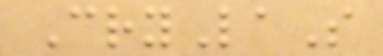CryLaS
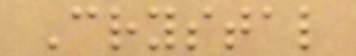Crystal
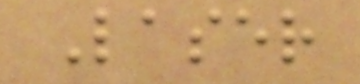Laser
